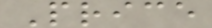Price
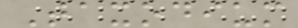Taxodium
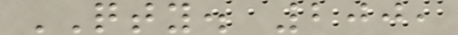QTY. 200,
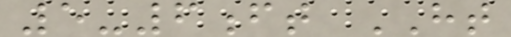5-6ft HT
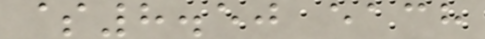$8.50 each
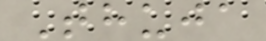Thuja
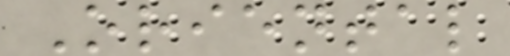Oriental
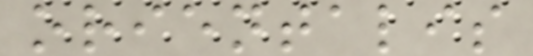orientalis
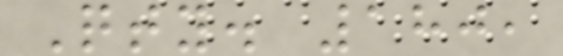Qty. 180,
